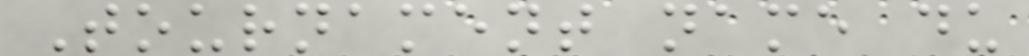Tournament name du
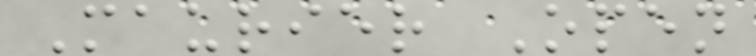Maurier Open
